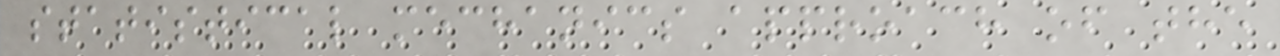statistical mechanics approach of the
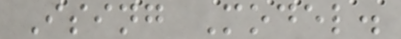Ising Model.
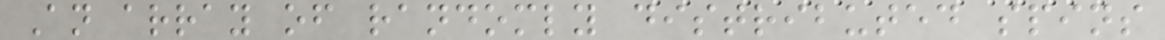An array of randomly distributed spins
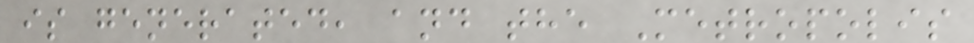is generated, and the Metropolis
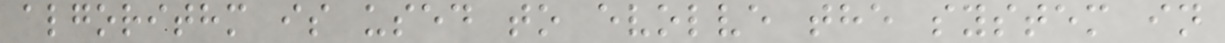algorithm is used to evolve the system in
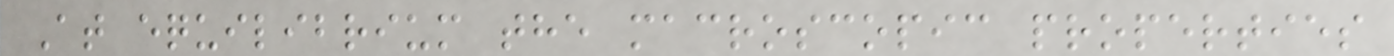At equilibrium the macroscopic properties
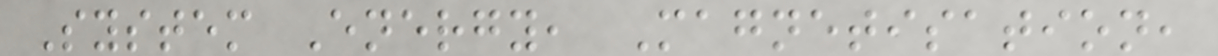System Energy, Magnetisation,
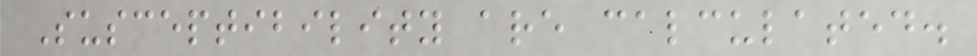Susceptibility are calculated.
